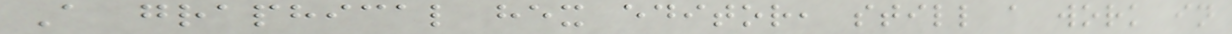A graphical hex editor, still a work in
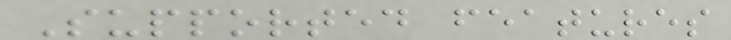Supported features
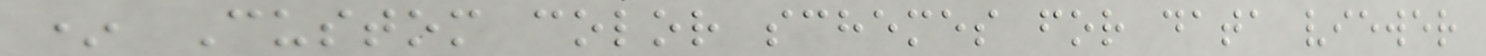* Custom color schemes for data viewer
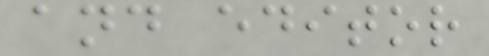and editor
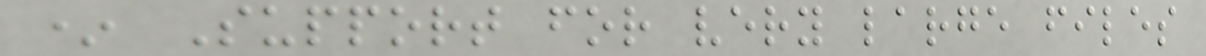* Support for very large files
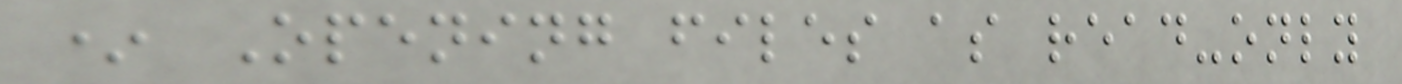* Opening files as read-only
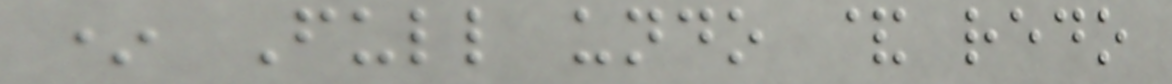* Full undo & redo
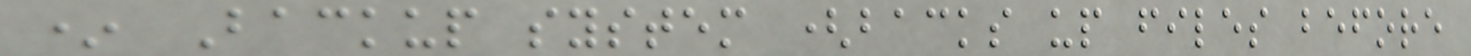* Backup system (backs up files before
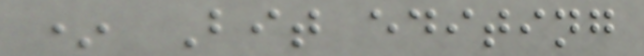* Bit editing
